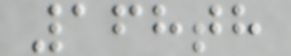168th
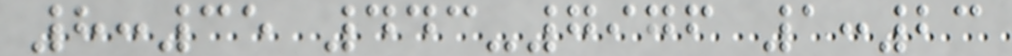8:35 443-7976 1:23
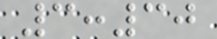3:30
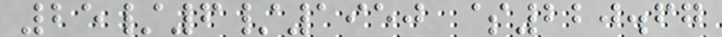25/6/1950 $220.67
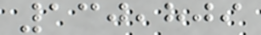130,809
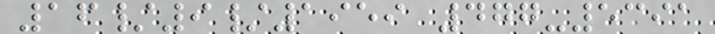16/9/1959 477-5391
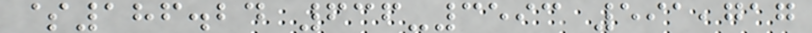$186.24 636-3593 591,717
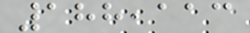188,113
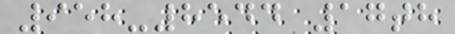958-8544 17th
